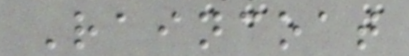Raincoat
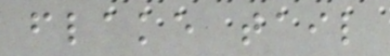flake tail
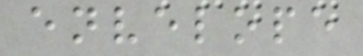envelope
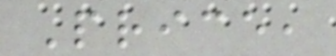Price,
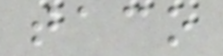taco
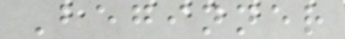Beginner
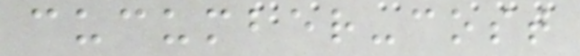cucumber-cost
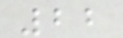22
